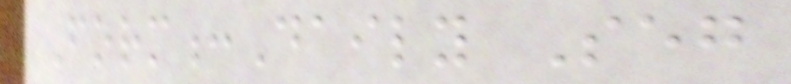Form:Daily Seg
